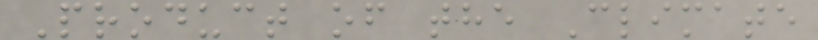Product of the Climate
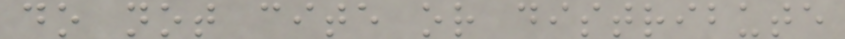do not cite or distribute
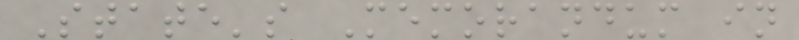State's Memorandum in
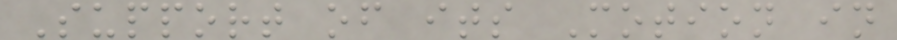Support of its Motion in
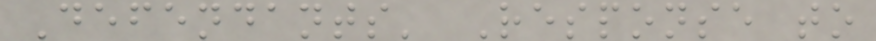Defendants' Response to
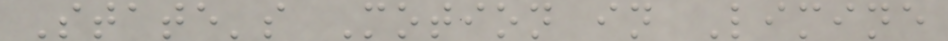State's Motion in Limine
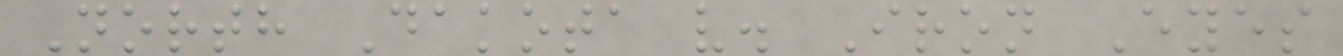North Dakota v. Iron Eyes
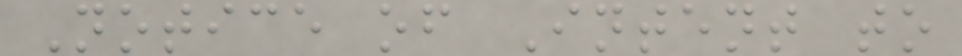Notice of Intent to
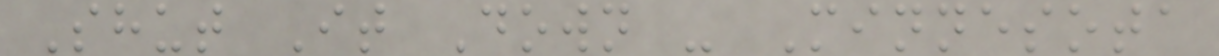Shut It Down - Minnesota
